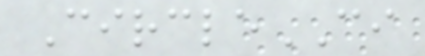CircleCI
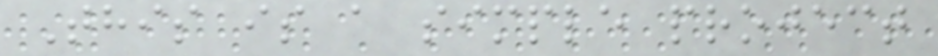This is a simple project
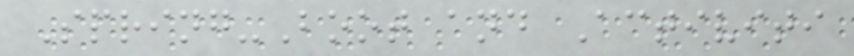Spring-Boot and Activiti
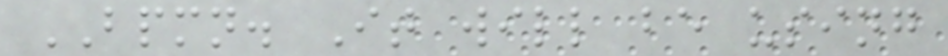BPMN. It will be using
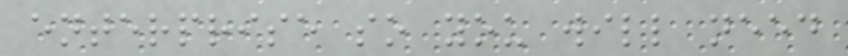enterprise so you will need
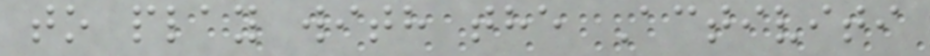to play with the Activiti
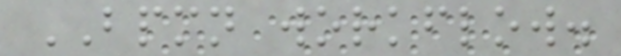BPMN workflow.
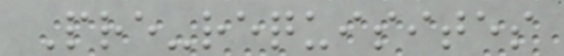Pre-requisites
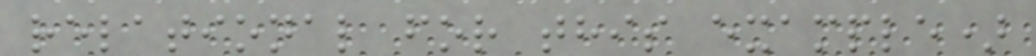relational for this example)
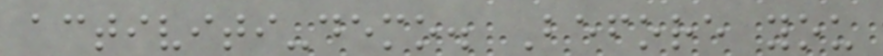activiti-demo. Before you
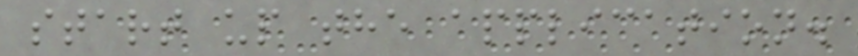start up the application.
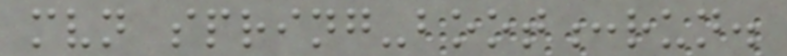mvn spring-boot:run.
